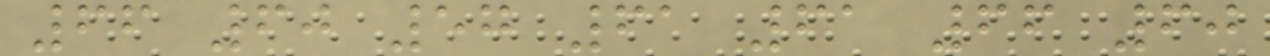66 60 57 61 61 66 60
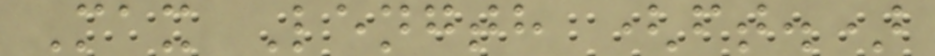Max Length (ft.)
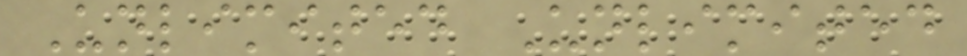Unlimited Unlimited
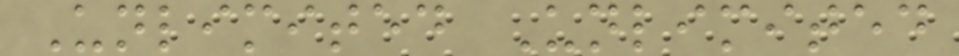Unlimited Unlimited
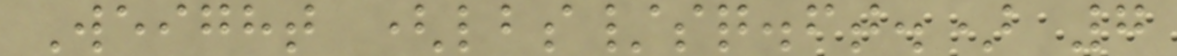Weight (lbs/sq.ft.) 7
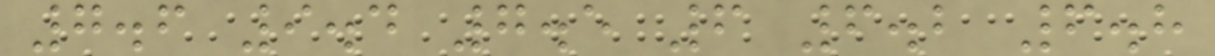7.6 9.4 7.5 6 6.2 6.8
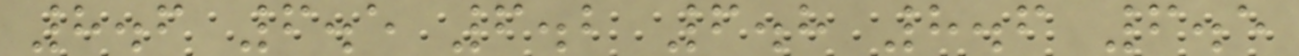8.6 6.5 6.2 6.8 8.6 6.5
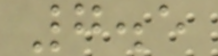7.5
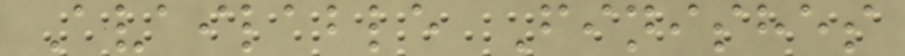Available Finishes
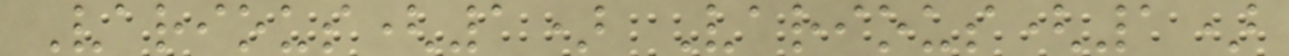Various(1) Various(1)
